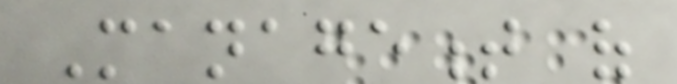Management of
